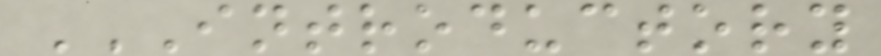INTRODUCTORY
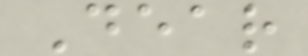Dear
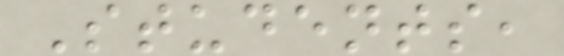Students,
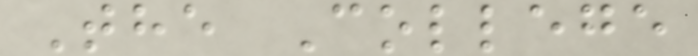The College
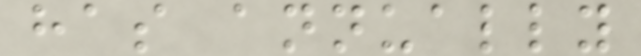has annually
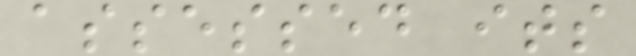assessed its
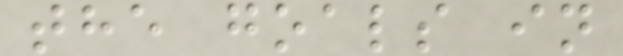the goals in
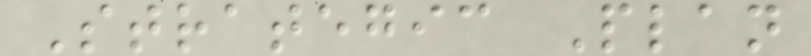Strategic Plan
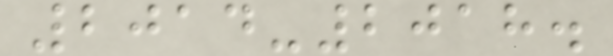2014-2018.
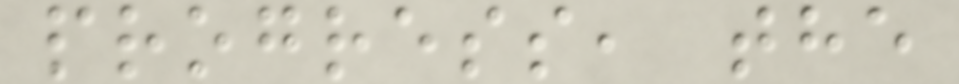progress, the
